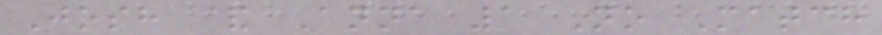Josh & Anna 1 No Match
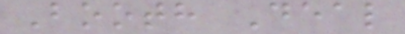Booth Deal
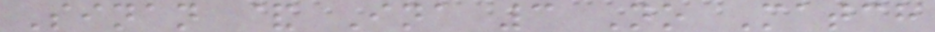Sinan & Ina 3 No Match
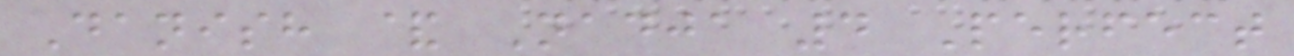Danish & Nadja 4 Perfect
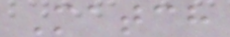Match
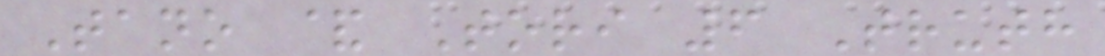Tano & Tori 6 Truth
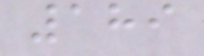189
